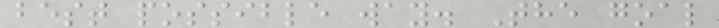best possible way. The goal
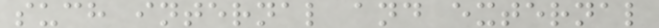such internal and external
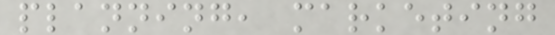planning, marketing
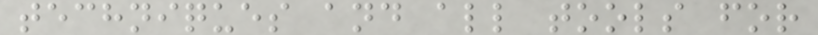techniques and all tools for
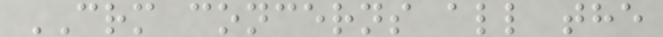CRM concerns all the
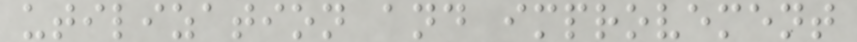utilization and improvement
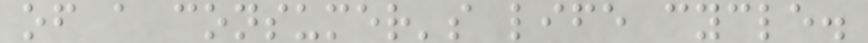of a consumer's life cycle.
